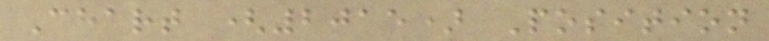Chart (2015) Position
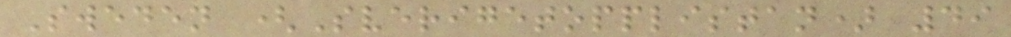Sweden (Sverigetopplistan) 49
